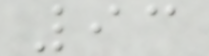93
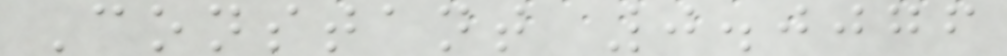Constant 0.0076
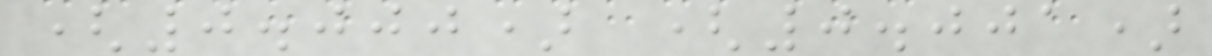(0.000) (0.001)
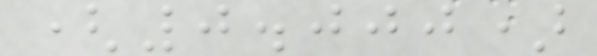(0.000)
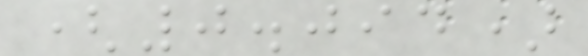(0.094)
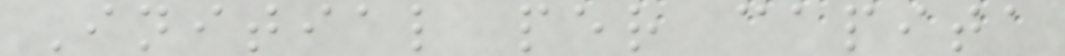Initial per capita
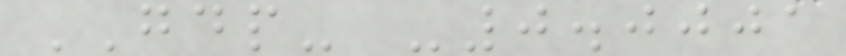GDP- -0.0001
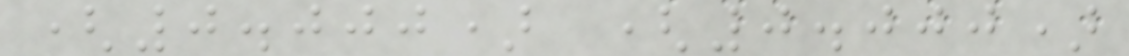(0.000) (0.000)
